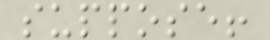suppose!
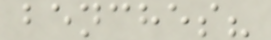benches?
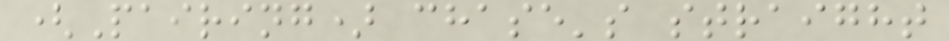(Pairing) chase's straight
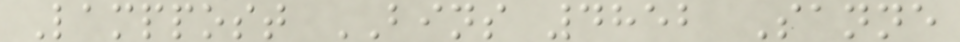Lamppost BINS 4852 Sanne
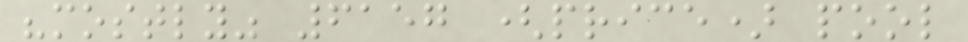"mostly" 6157 (price) pool
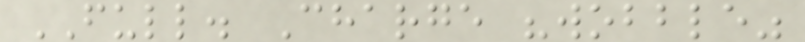FULL. Charge "wobble"
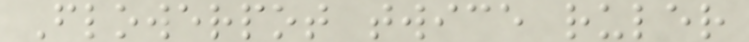Flowerpot twice ruler
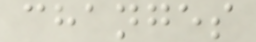changes
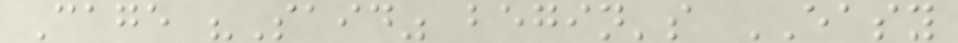Cage "Said" begin's EASY
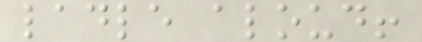ladle aloud!
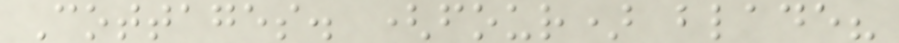Cottages. (four) blade?
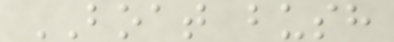BOAT bush
